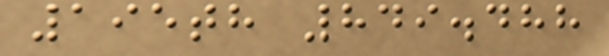195th 849.488
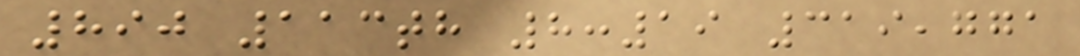890 113th 8:19 319,771
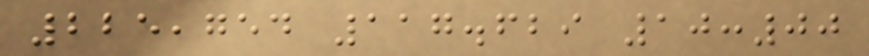225,754 117.629 10:00
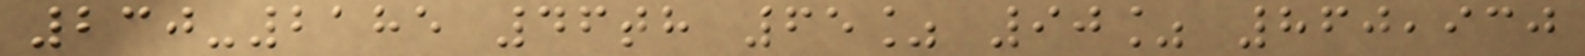230-2185 46th 65% 90% 860,930
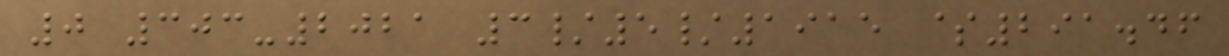0 303-2021 3/5/1915 $291.46
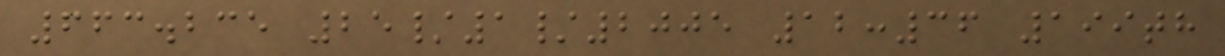663.235 25/1/2005 12:36 199th
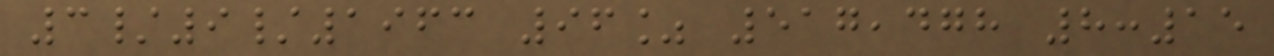3/9/1963 96% 517,478 8:15
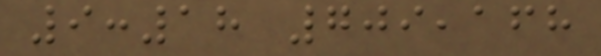9:18 709,168
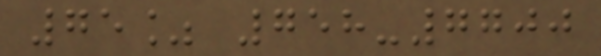75% 758-7700
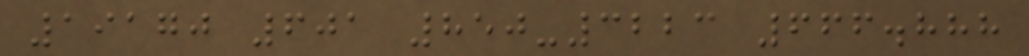19170 601 850-3223 666.888
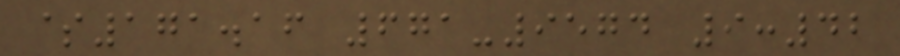$171.16 671-9574 9:42
